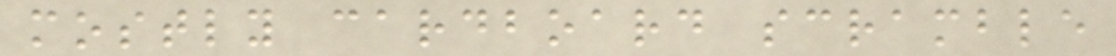mostly cardboard scramble
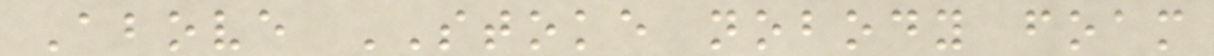Above STOKE nobody foam
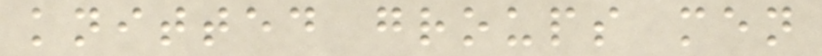knitted groups men
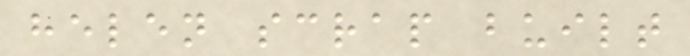helen scrap built
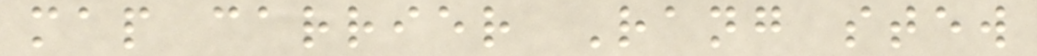map carrier Rang stew
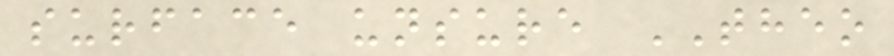surface unsure THEO
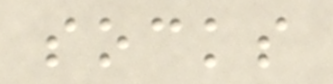socks
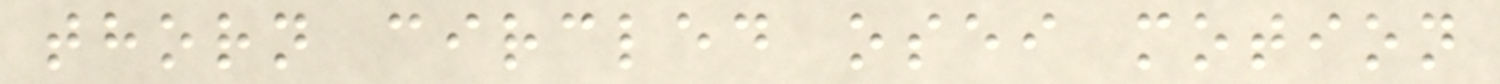thorn circled osei motion
